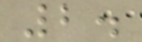2.
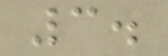3.
